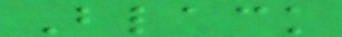Black
